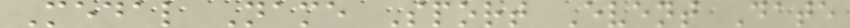Medal Name Sport Event Date
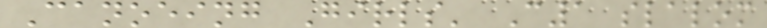Canoeing Girls' C1 slalom
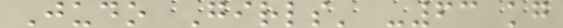Judo Girls' -63 kg
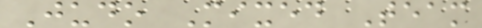Judo Mixed Team
